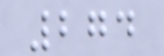274
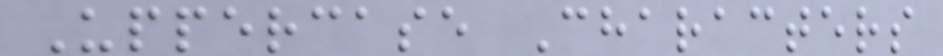Uppercase Characters
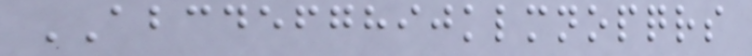ABCDEFGHIJKLMNOPQRS
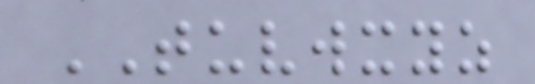TUVWXYZ
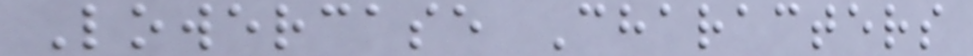Lowercase Characters
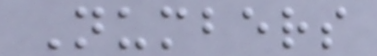Numbers
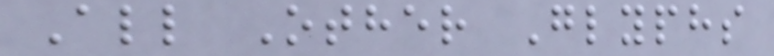All Other Glyphs
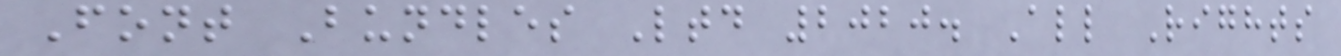Font Bundles Ltd 2020. All Rights
